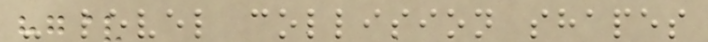- level collision shapes
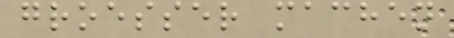groesser machen
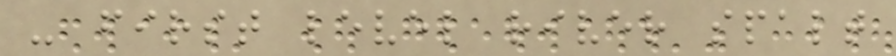- first level river spalt
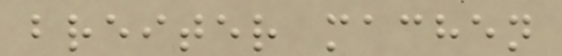breiter machen
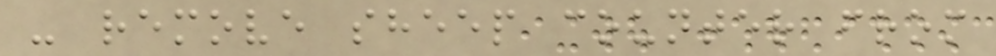- remove sheep counter from
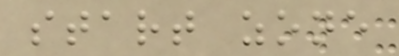start zone
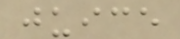juice
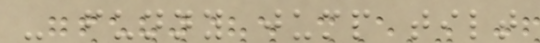- funny jump tilt
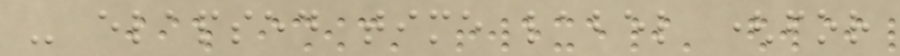- elapsed time label (for
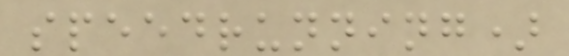speedrunning)
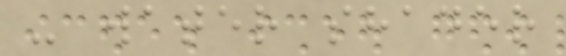- water shader
